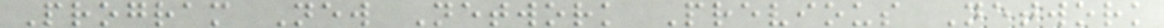Program New Network Previous Network
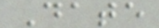Date
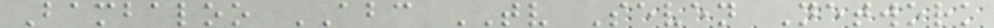Bambaloo ABC TV Seven Network
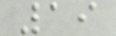19
